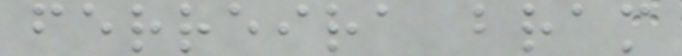ferreira bram
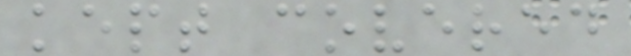kept covered
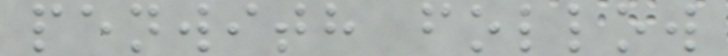penwith follow
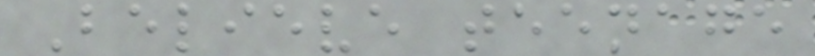Believe teenage
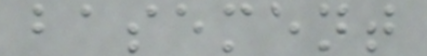basement
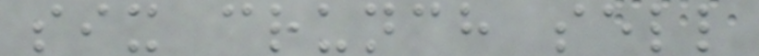six crunch sell
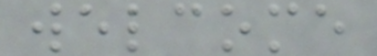welcome
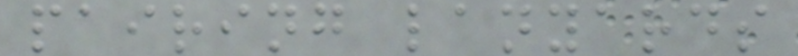pairing lanyards
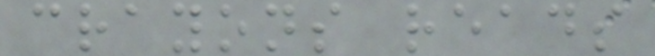crayons reads
